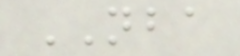NBA
